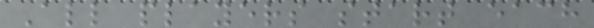All players start each
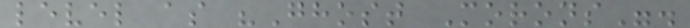level as "Ghost Morons".
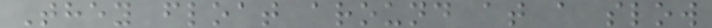They float around at a slow
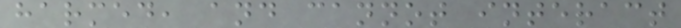harmed, and cannot interact
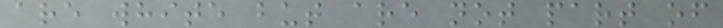are white but are not part of
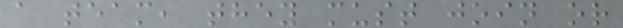a team, they must join or
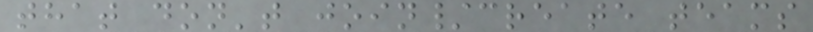that don't join/create teams
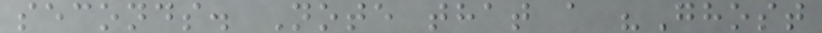seconds. Note that a "Ghost
